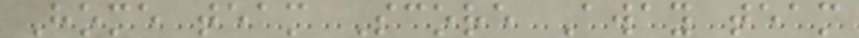Home team Score Away team
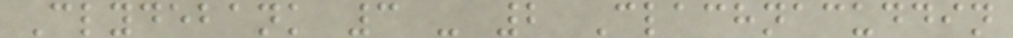Clydebank 3 - 2 Clachnacuddin
